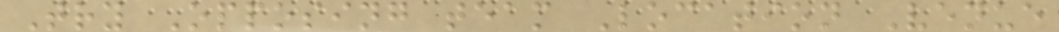Try Opposing team Location Venue
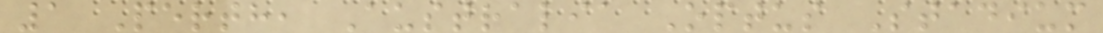1 Perth, Australia Optus Stadium
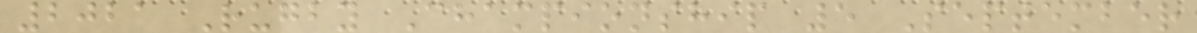2021 Rugby Championship 5 September
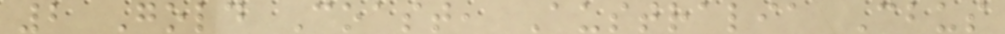2 Gold Coast, Australia Cbus
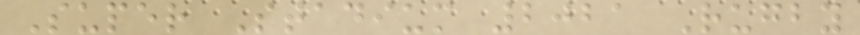Super Stadium 2021 Rugby
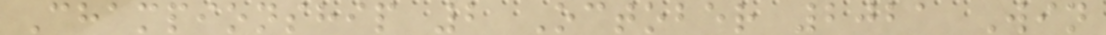Championship 2 October 2021 Win
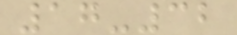17-32
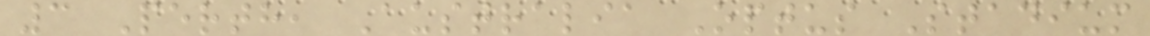3 Perth, Australia Optus Stadium
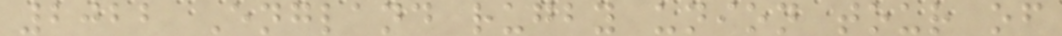2022 England rugby union tour of
